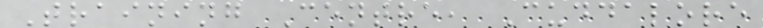Training Centre, Cuddalore
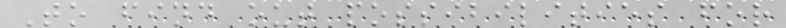To find out possibilities for
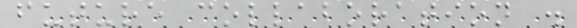future collaboration .
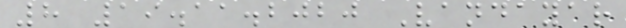8 19.11.2020 Vandayar
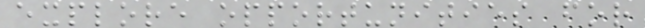explore opportunities for
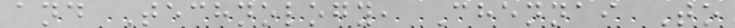and Technology, Chennai To
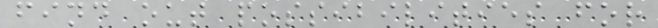find out possibilities for
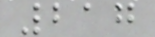217
